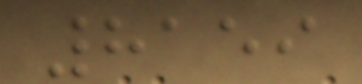8159
